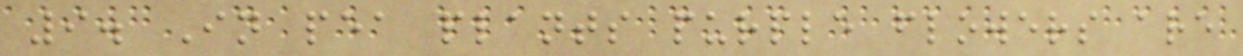9. In pea plants purple flowers are
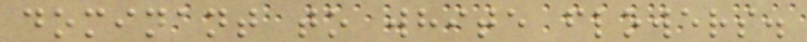dominant to white flowers.
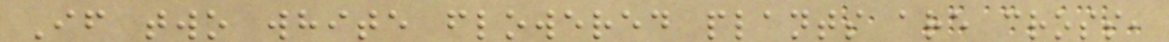If two white flowered plants are cross,
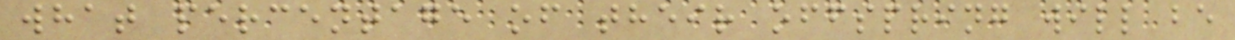what percentage of their offspring will be
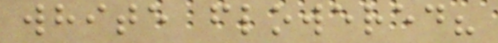white flowered?
